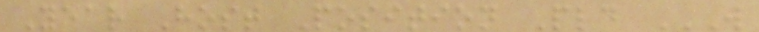Year Host Position Pld W
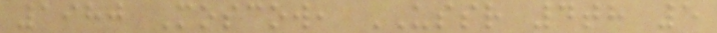1980 Moscow, USSR 4th 5
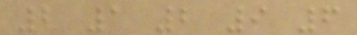2 1 2 9 6
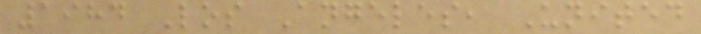1984 Los Angeles, United
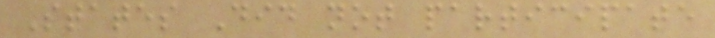States Did not participate
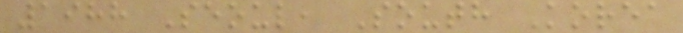1988 Seoul, South Korea
